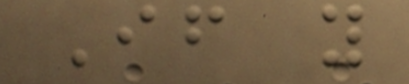If you
